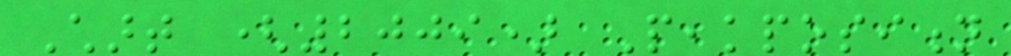Chart (2009) Peakposition
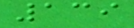139
